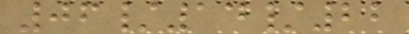06/14/22
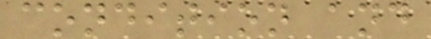condition and
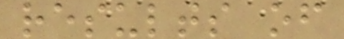results of
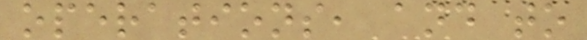operations, and to
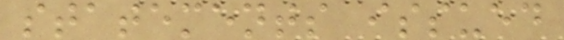statements issued
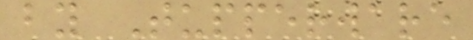by Tupperware
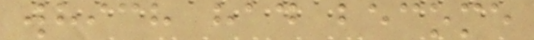which had become
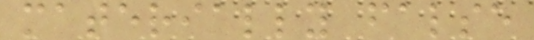materially false
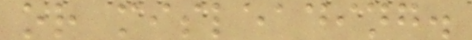or misleading.
